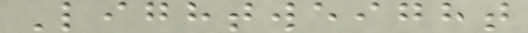Lightweight
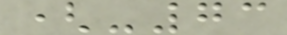(-73
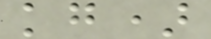kg)
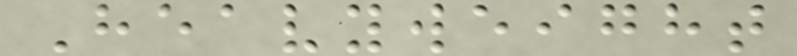Heavyweight
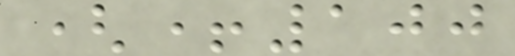(+100
